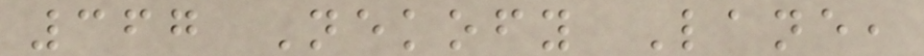367 Nekofy Lane,
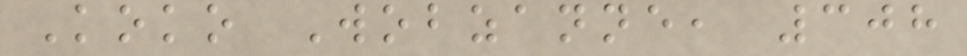Koko Wobzanne, 308
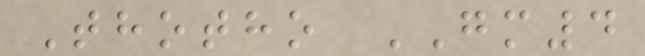Thotho GM4
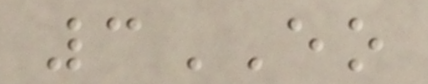3EO
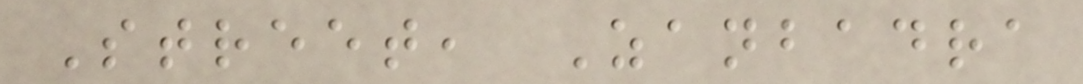Street, Zanbadra
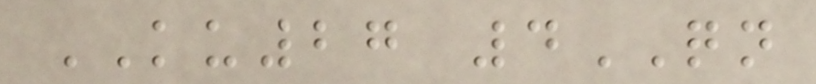KU27 4QN
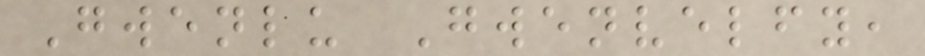Gwenlu Gwenvelfy,
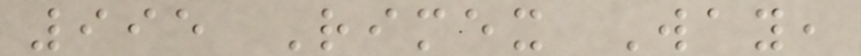995 Rimex Way,
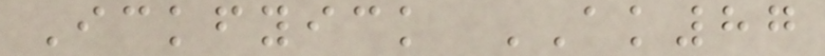Ickfyick AK87
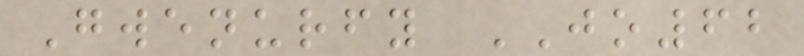Gwenurfy JO62
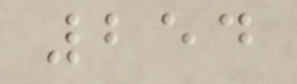254
